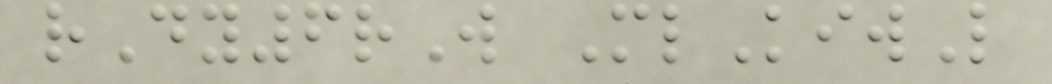rDy6rW MlKiwL
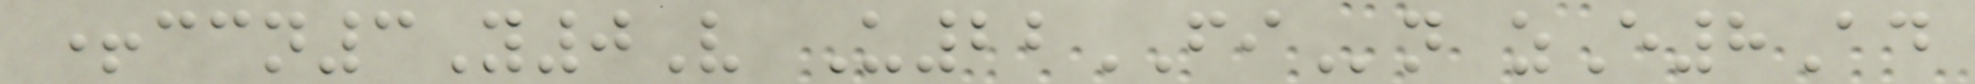+ccn3Y0V U22FIn zE8Ad
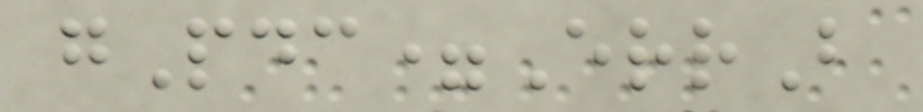gPdc=ErrB
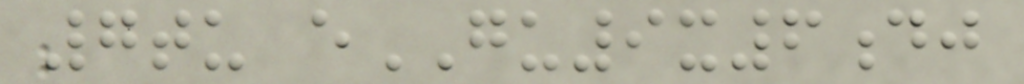7tu eGU9x6dj
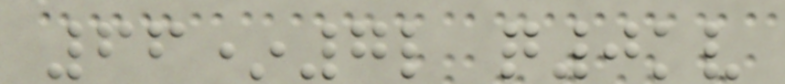66*7l q0kv
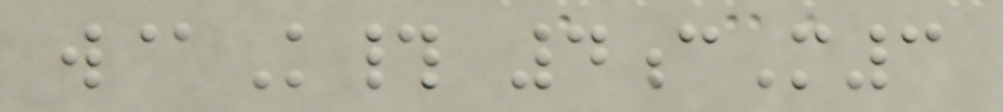w@K# 4cM3
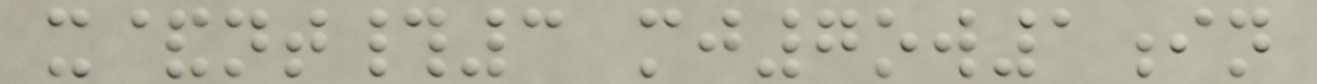x&nt#3 mj7ow1in
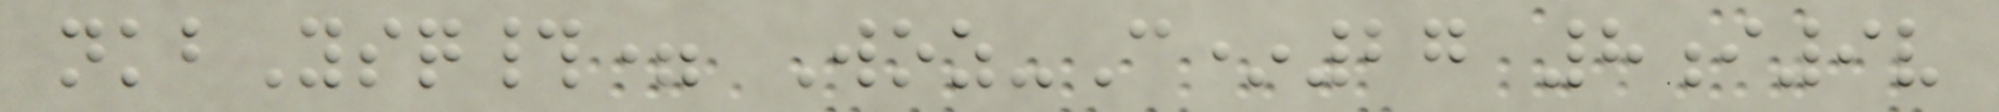nkbYsq#= Woz-C*27 8i9v
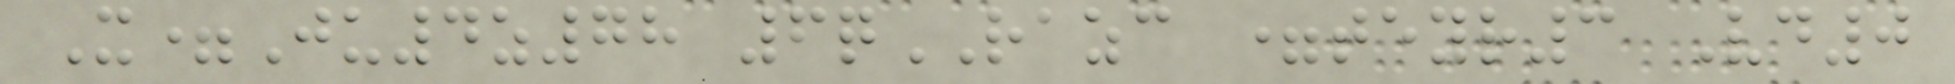X=Ju4z78 6qRAZC =teyr3 Vd0
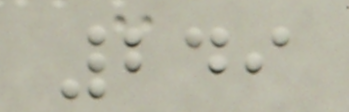249
